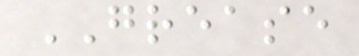GREASE
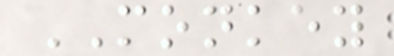MONKEY
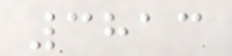3813
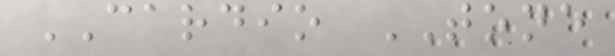CARDIO TONE
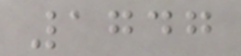1747
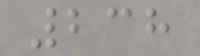238
